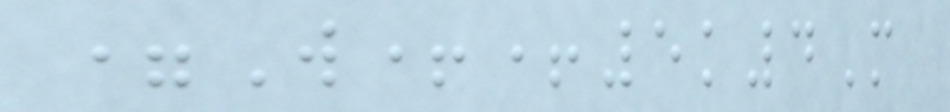=W++5k4M
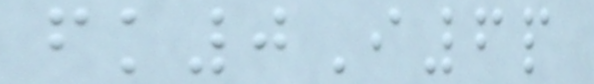fk0I6p
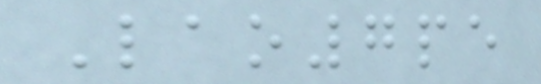Lao7pe
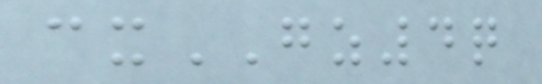cxGZ4q
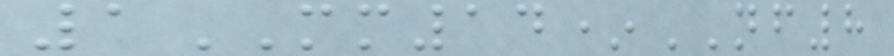1MM14*NF8
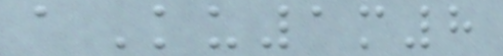aKu1m8
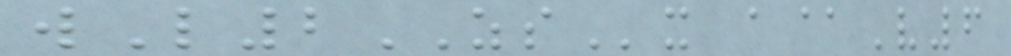wL2ZSx a@V6
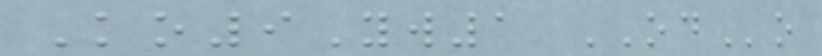Ko9Yw1 ODo
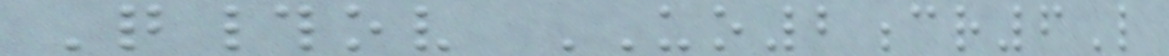Q#ov UO2cr6L
